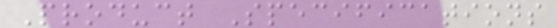Product Specifications
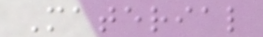Material
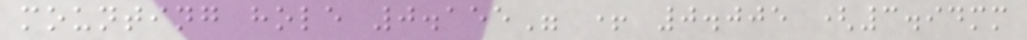mounting hole 0.155" + 0.005 (3.94mm
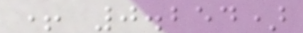+ 0.254)
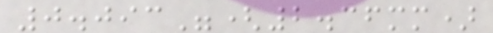0.093"(2.36mm)
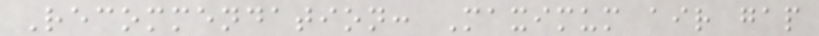Recommendation: Maximum air gap
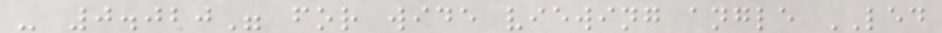- 0.020" for wide viewing angle LED
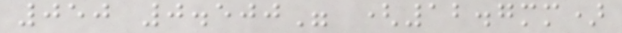050 0.500" (12.7mm)
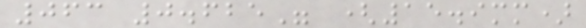063 0.625" (15.9mm)
